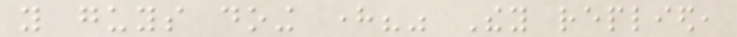you guys doing here?" They replied,
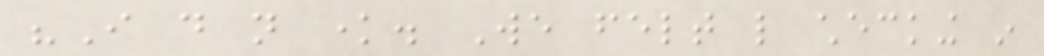"I do not know. We felt like checking in
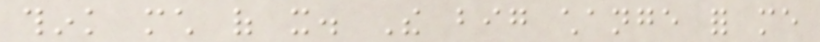think much of it. The big change for me
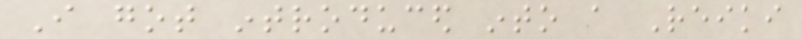I got introduced into a Reiki
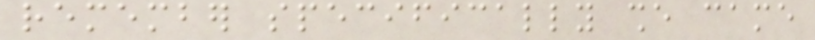remember specifically she came
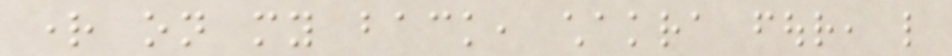right on my back, chakra four, like
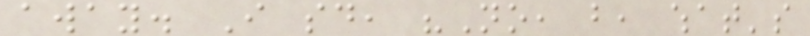away. I said, "No, but, what's
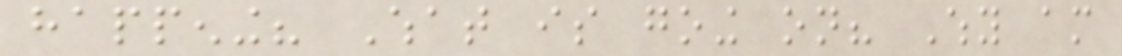happening? What is going on? Why am
